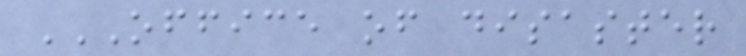OFFICE OF DISASTER
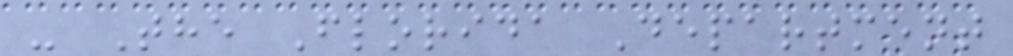- The Florida Department
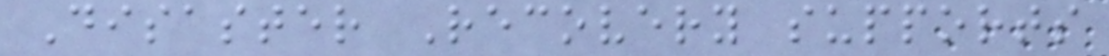Disaster Recovery supports
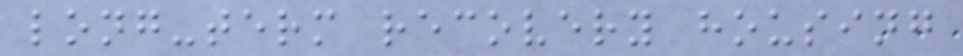long-term recovery housing
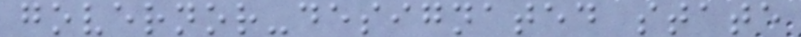governor-designated state
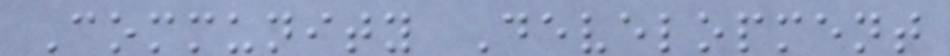Community Development
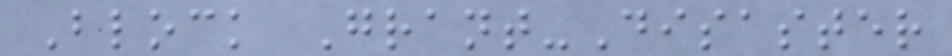Block Grant-Disaster
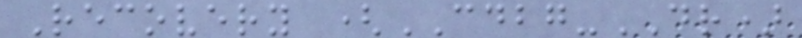Recovery (CDBG-DR)
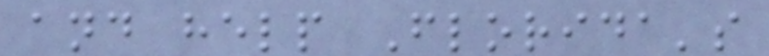and help Florida's
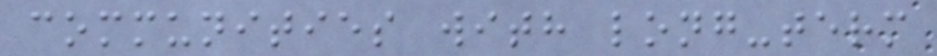communities with long-term
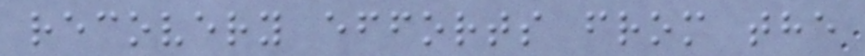recovery efforts from the
